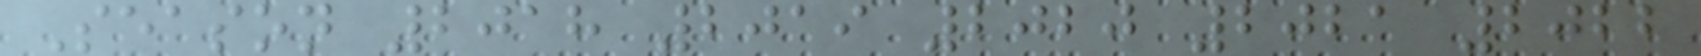Season 2018 2019 2020 2021 2022
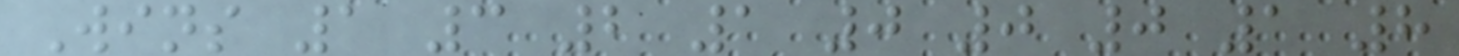Wins 1 3 2 1 0 0 0 1 8
